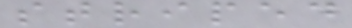striped
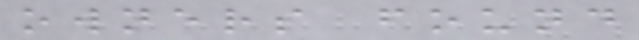owners found
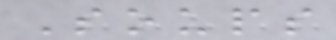Soups
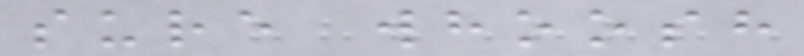sure whoosh
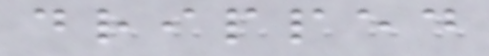dripped
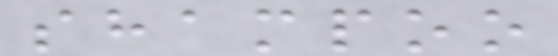shampoo
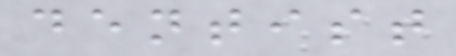dentist
